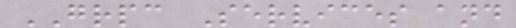GRPC Services and
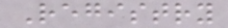Registry
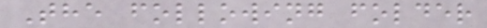The following folder
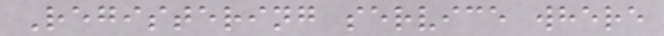Registering service where
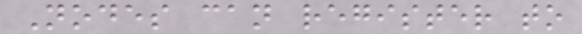Nodes can register to
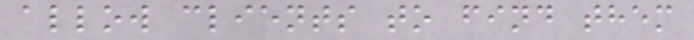allow clients to find them
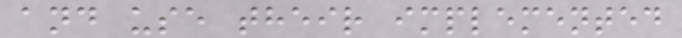and use their implemented
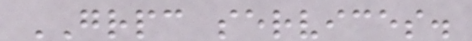GRPC services.
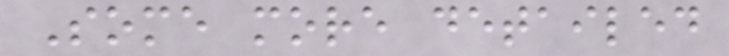Some more detailed
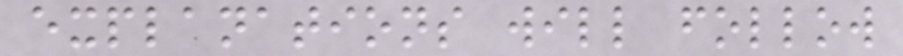explanations will follow
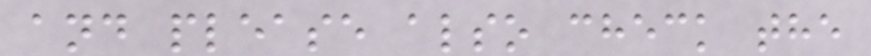and please also check the
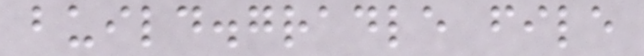build.gradle file
